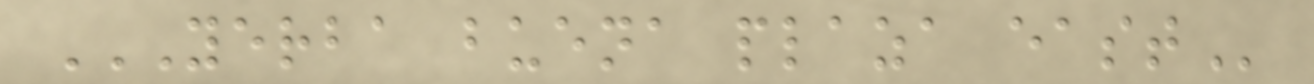YERBA BUENA PLAZA EAST
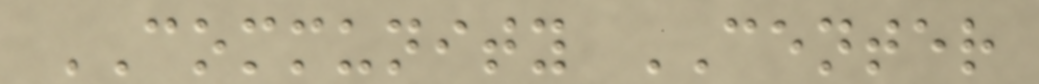COMMUNITY CENTER
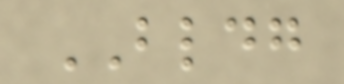BLDG
